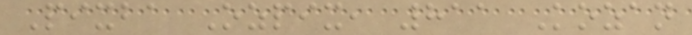Pixba Ozpix, 811 Kozan
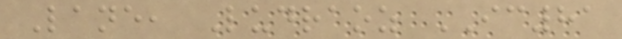Lane, Ludraoz IC81
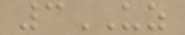3UZ
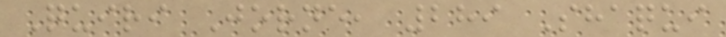Quiri Jorne, 289 Shaqui
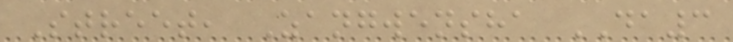Street, Zangwensha DA3
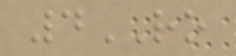4RO
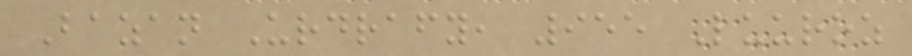Bazan Urdrafy, 955 Luuroz
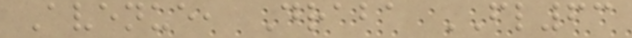Avenue, Draba FL63
